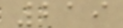219
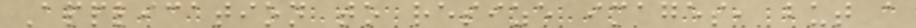Application to resize images, but a
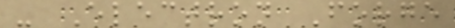- Electron Forge
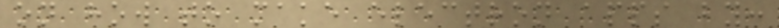on how to make electron apps by:
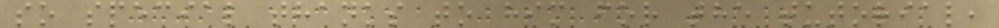so special thanks to him for the tutorial,
